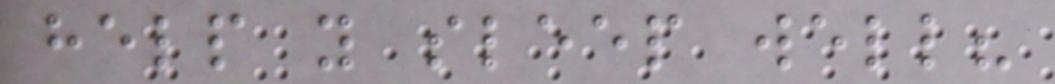help you sleep well?
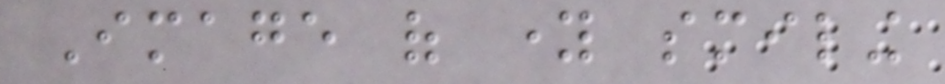Image of young smiling
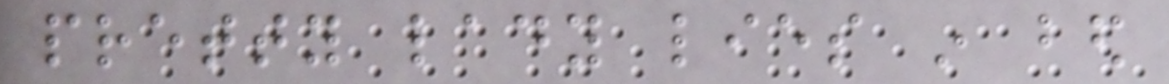pretty lady lies in bed
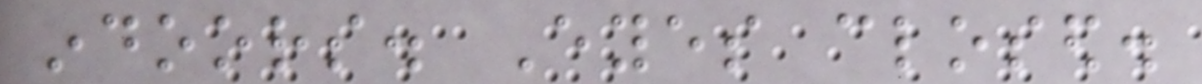indoors. Eyes closed.
